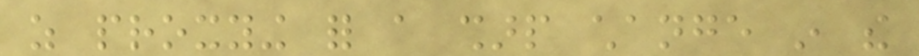as proxying for a sharp change in the
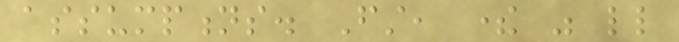assumptions. First, there was little
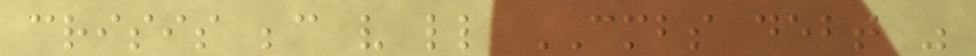crisis because very little CMBS debt was
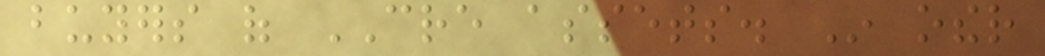buyers of CRE assets. In other
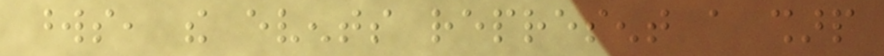words, the events represent a sharp
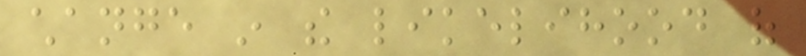change in the likelihood of
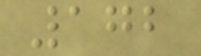172
